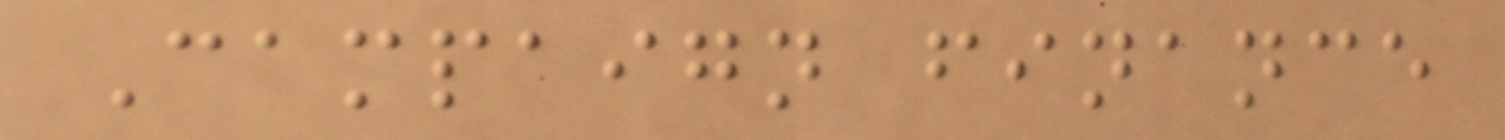Campaign finance
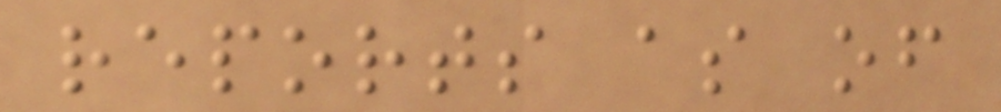reports as of
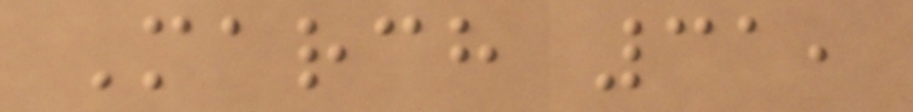March 31,
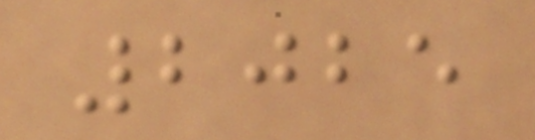2025
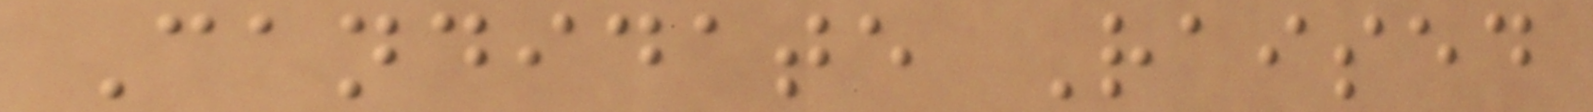Candidate Raised
